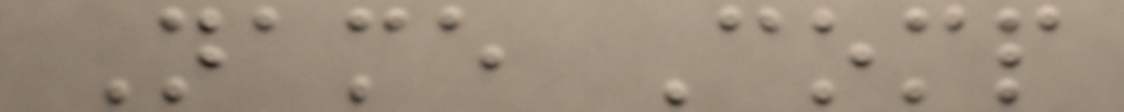Name Comp
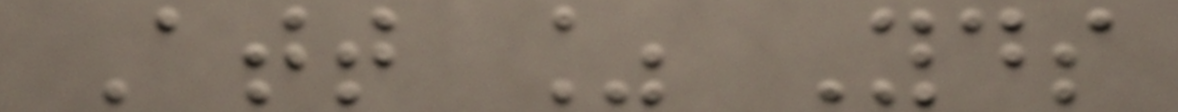Att % Yds
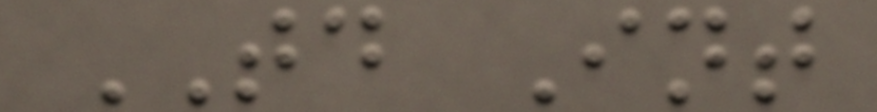TD Int
